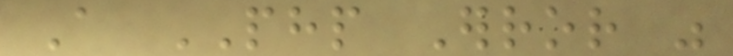A PHP Error was
